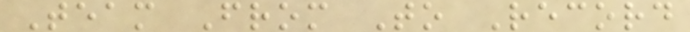Team From To Record
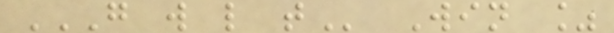G W L T Win %
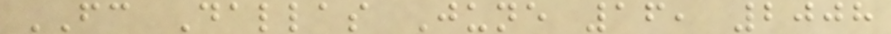FC Dallas June 16, 2008
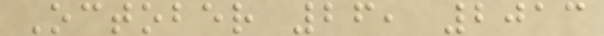October 26, 2013
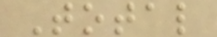Total
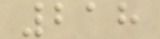218
